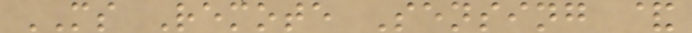MS Remote Sensing &
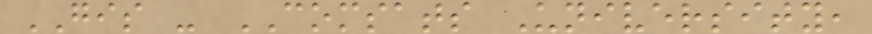GIS - COMSATS University,
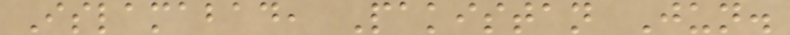Islamabad, Pakistan Jun.
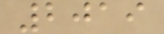2019
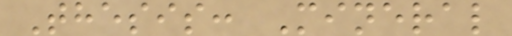Thesis: Mineral
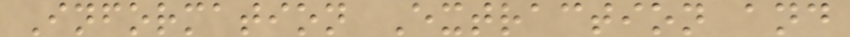Information Extraction and
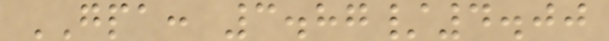GPA: 3.87/4.00
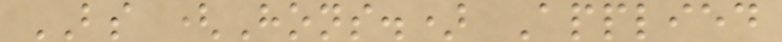BS (Hons.) Applied
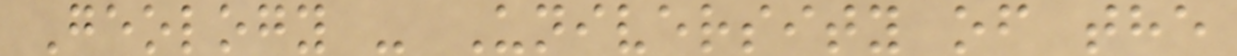Geology - University of the
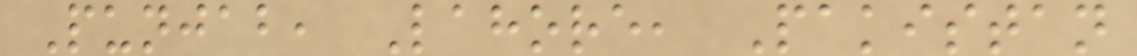Punjab, Lahore, Pakistan
